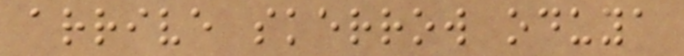arrive skerrow oduya
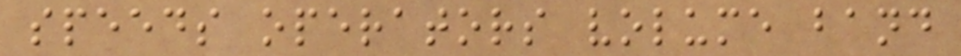speeds operators volume band
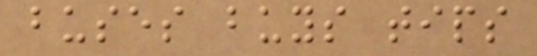buses buys tips
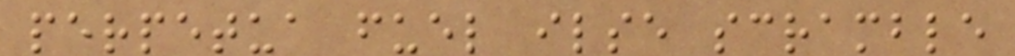perpetua fuel ilse scramble
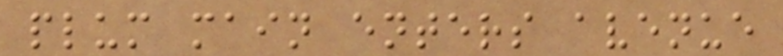plum main enters avenue
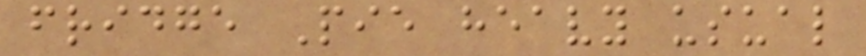fridge Pie heavy usual
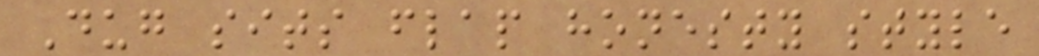Dug sits flap honesty style
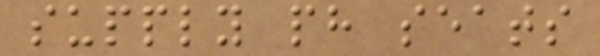supply ph seats
